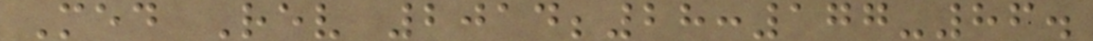Med Rev 2014;28:177-86.
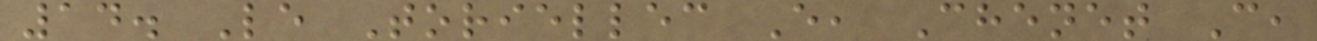14. Le Toriellec E, Chenet C,
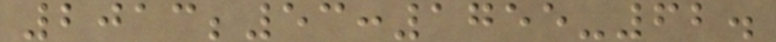2013;53:1755-62.
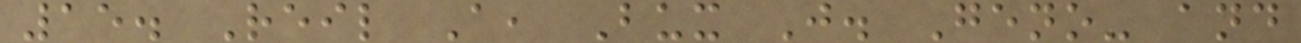15. Reil A, Bux J. Geno- and
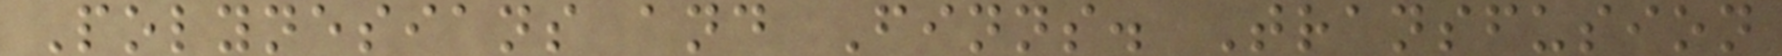Polynesians and Finns. Transfusion
